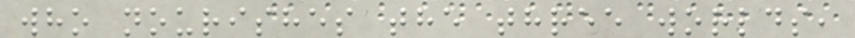who nourishes the three worlds,
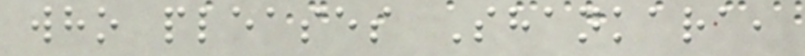who pleases Shankara,
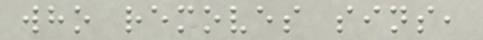who removes sins,
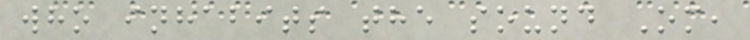who inhabits the sound Om,
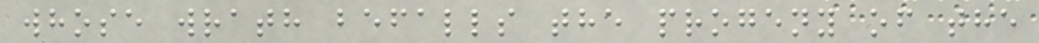whose wrath befalls the progeny of the
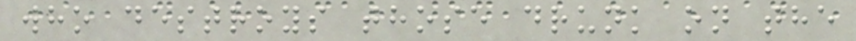who destroys those drunk on the
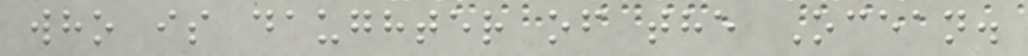who is daughter of the Ocean.
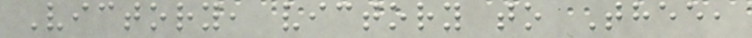Victory, victory to Thee,
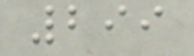299
